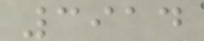3914
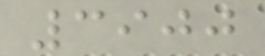3900
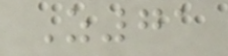Z71
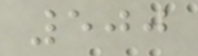500
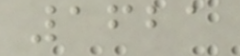1621
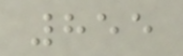855
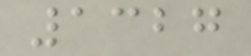1327
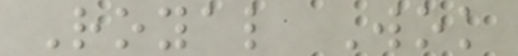Royal Wok
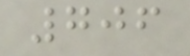706
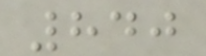840
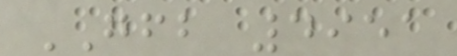GFB 4951
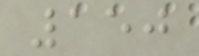150
